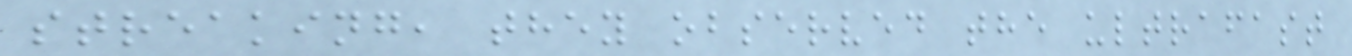streaking, they observed the ultrafast
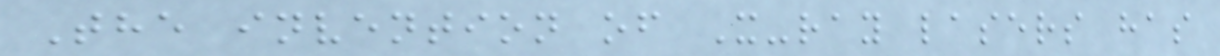The invention of X-ray lasers has
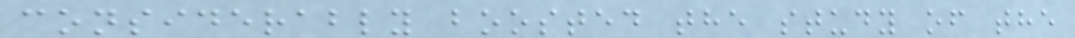considerably boosted the study of the
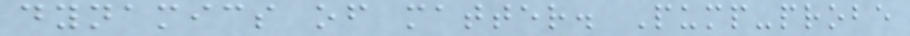dynamics of matter. Pump-probe
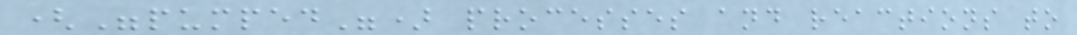("pumped") processes and reactions to
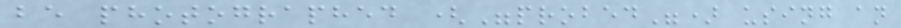be photographed ("probed") using an
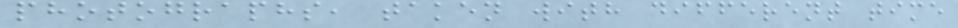photographs, taken with different time
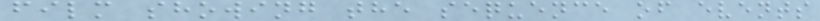film showing the sequence of events
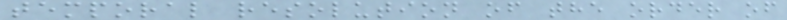temporal resolution of the order of
